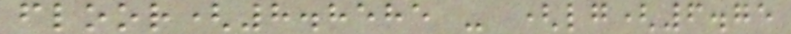floor(8.8585 - (lg(6.75
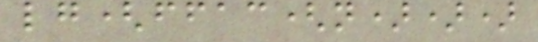lg(ffac(n)))
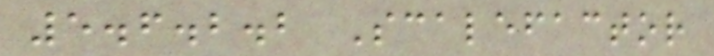5.6.2.2 Scalefactor
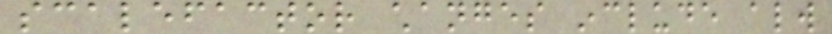scalefactor changes include always
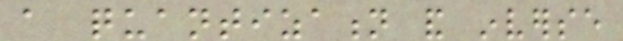a quantization and inverse
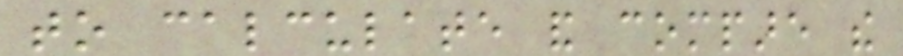to calculate and compare the
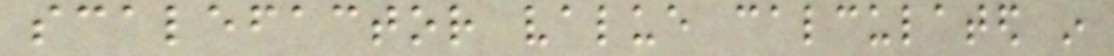scalefactor value calculated in
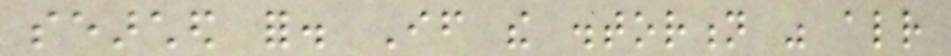searched for. If the distortion was already
